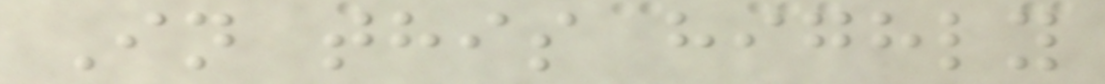In this highly
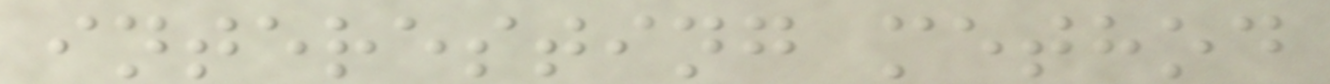interesting method
